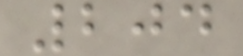204
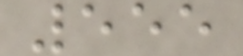555
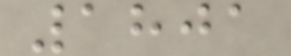1801
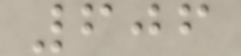606
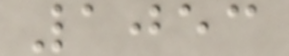1053
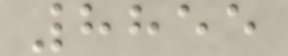8855
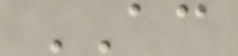AC
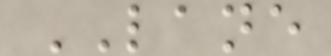LANE
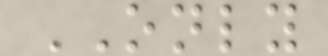ONLY
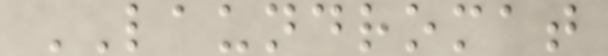LAUNDROMAT
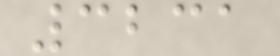3231
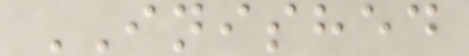INISHED
